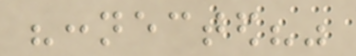"connected?"
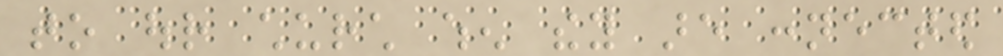to our church when they are connected
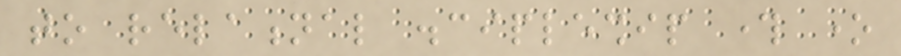to relational discipleship through one
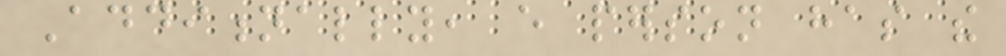Additionally, every person has the
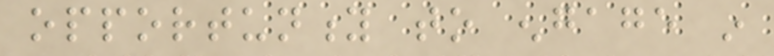opportunity to engage in
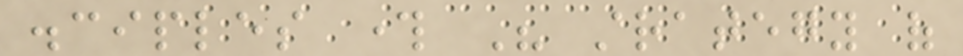disciples through His strategy of
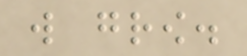will grow.
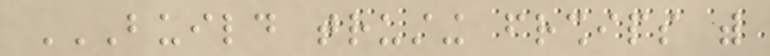BUILD TRUSTING FRIENDSHIPS WITH
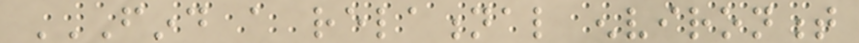FIND A RELATIONAL ENVIRONMENT
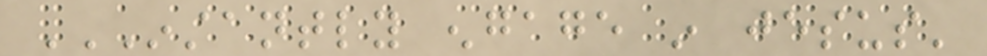INSTANTLY ENGAGE IN JESUS'
